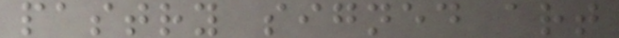pastry signed art
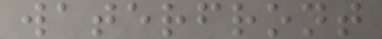waterfront
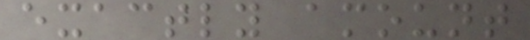exactly amount
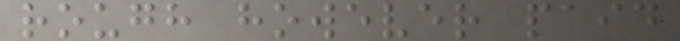rough however paid
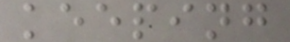keeping
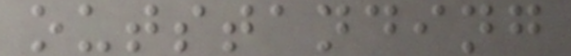outstanding
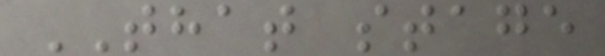THAT stage
